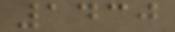1430
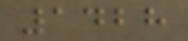1428
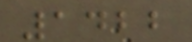1422
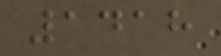1418
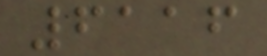6116
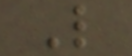L
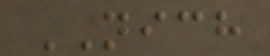NICH
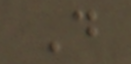D
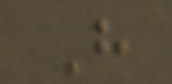H
